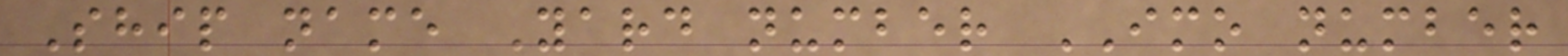Ship name Yard number IMO number
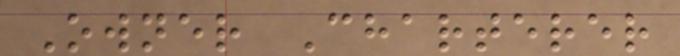Owner Charterer
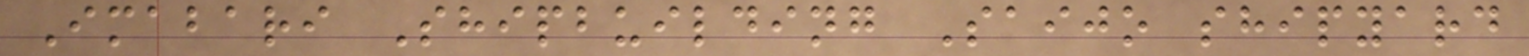Imabari Shipbuilding Saijo shipyard
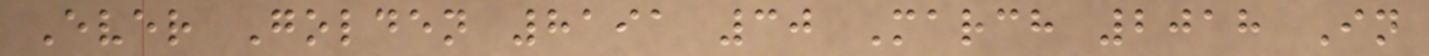Ever Golden 8191 30 March 2018 In
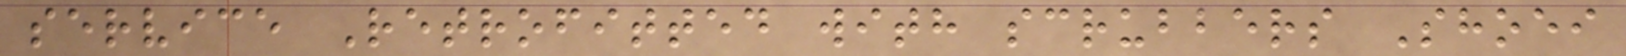service Retrofitted with scrubbers Shoei
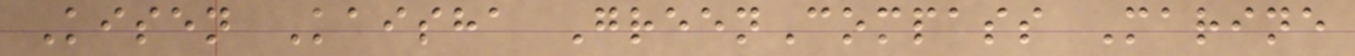Kisen Kaisha GreenCompass Marine
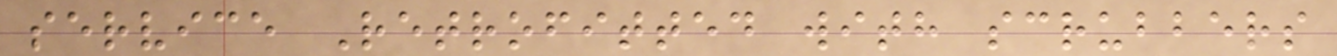service Retrofitted with scrubbers
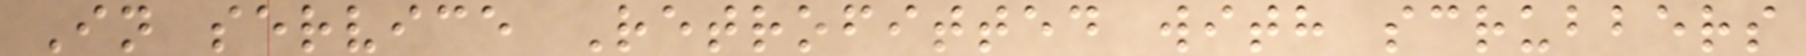In service Retrofitted with scrubbers
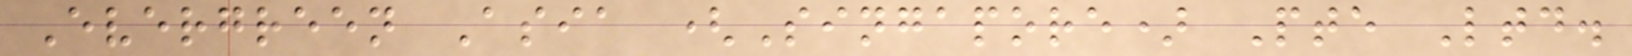Evergreen Asia (Singapore) Pte Ltd.
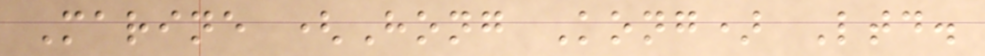Marine (Hong Kong) Ltd.
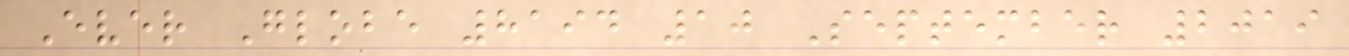Ever Globe 8194 10 September 2019
